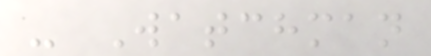- Watchman
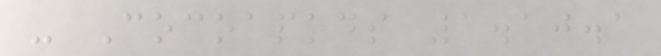- Cocoapods 1.10.1
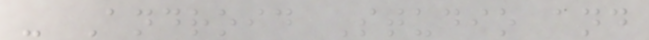- Android Studio and
